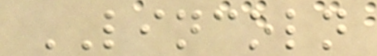LINCOLN
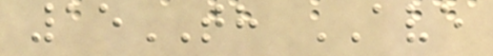15TH AVE
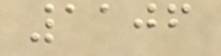1106
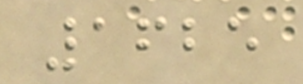1625
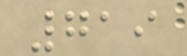719
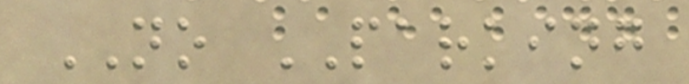NO PARKING
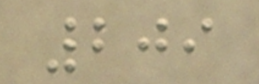209
